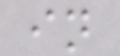in
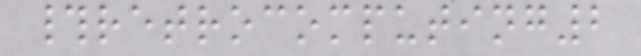#retrocomputing2
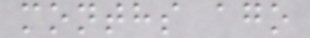months ago
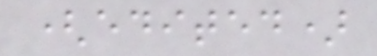(edited)
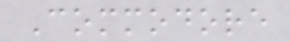Commodore
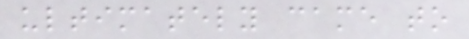ultimately came to
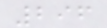296
